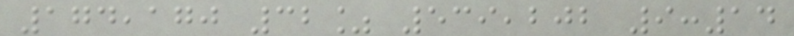174,170 32% 539,202 9:14
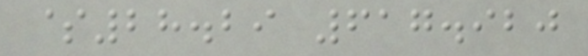$28.29 617.920
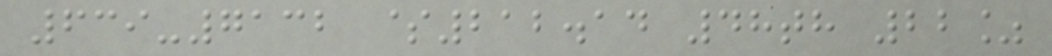639-7132 $212.14 48th 22%
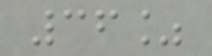36%
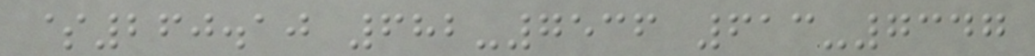$260.10 682-7536 613-7347
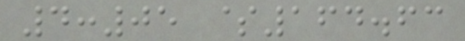4:05 $164.63
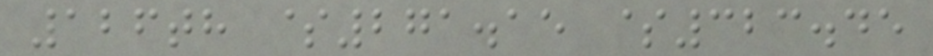126th $271.15 $323.45
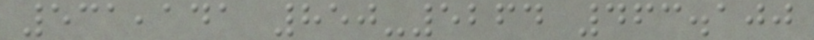531,141 850-5264 463.100
